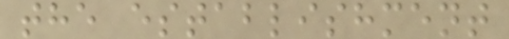the establishment
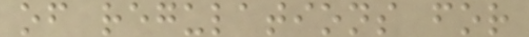of regulations for
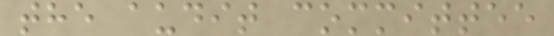the audit committee
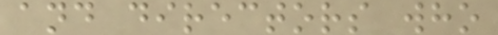and directors who
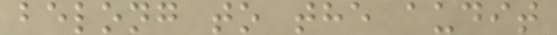belong to the audit
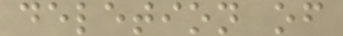deletion of
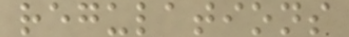regulations
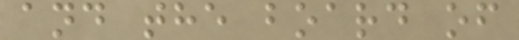and the board of
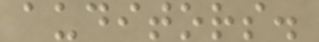auditors.
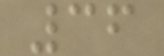36
